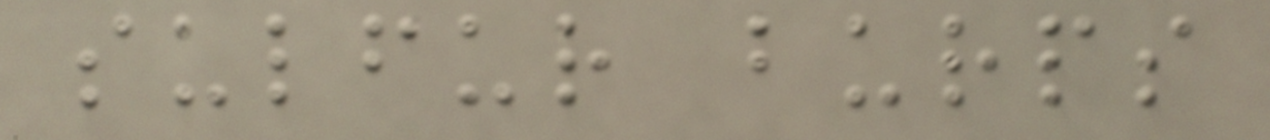sulfur burps
